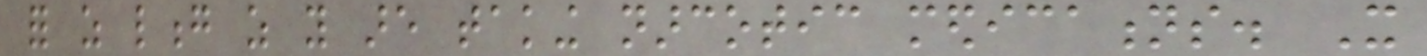for as long as you are taking narcotic medications. It
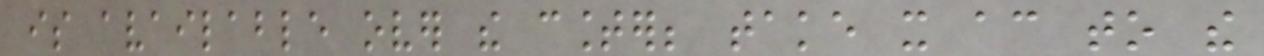is available over the counter; take it according to the
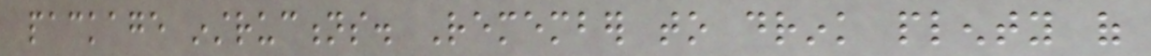package instructions. Remember to drink plenty of
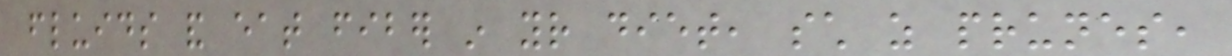fluids and eat fiber in your diet, such as prunes,
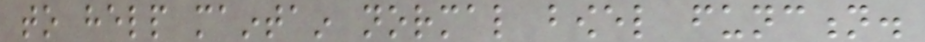to help maintain normal bowel function.
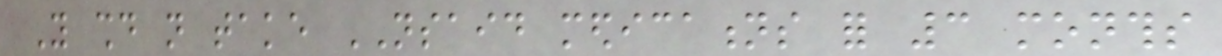You should not take NSAID medications for 3 months
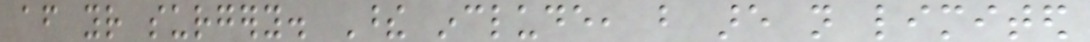after your surgery. These include, but are not limited
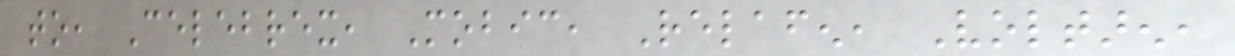to, Celebrex, Mobic, Relafen, Voltaren,
